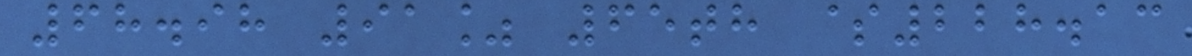68.98 91% 65th $228.13
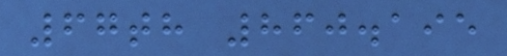67th 860.195
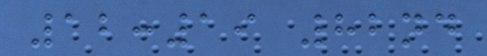12:19 82nd
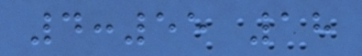4:55 18
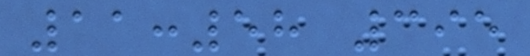11:58 395
